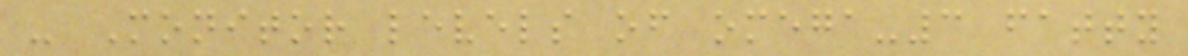- Monitor levels of omega-3 fatty
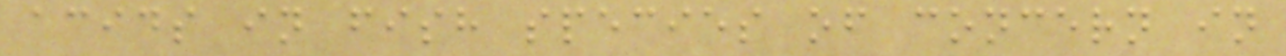acids in fish species of concern in
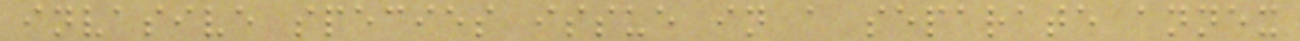invasive species issue in a separate annex
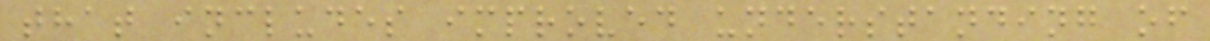that includes improved understanding of
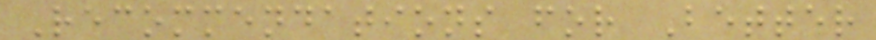Recommendations for Better
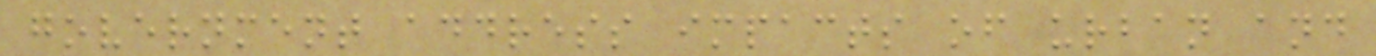government address impacts of urban and
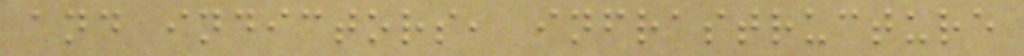and indictors, infrastructure
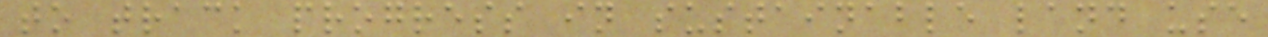to track progress in sustainable land use
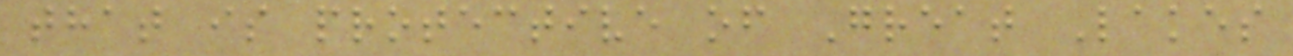that is protective of Great Lakes
